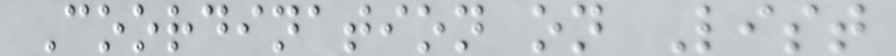Coordination on List
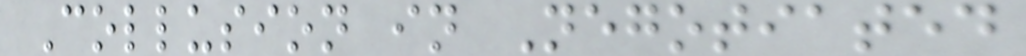Collusion in Negotiated
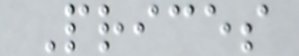Prices
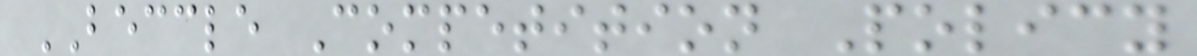BECCLE Competition Policy
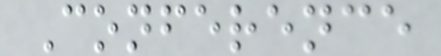Conference
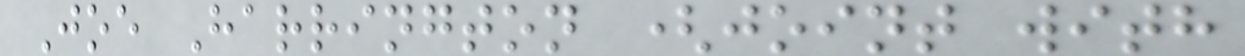Joe Harrington (joint with
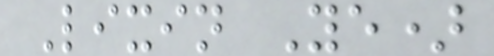Lixin Ye)
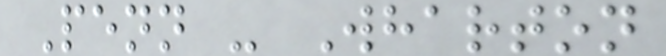Penn - Wharton
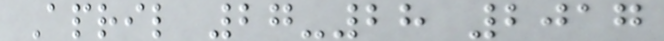April 27-28 2017
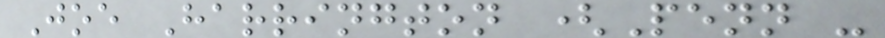Joe Harrington (Penn -
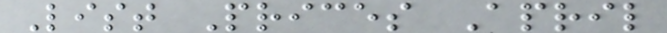List Prices April
